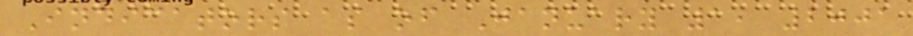Indicators as of January 1, 2001
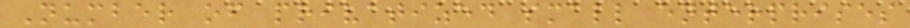Number of privatized small enterprises
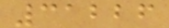31226
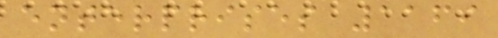enterprises 1169
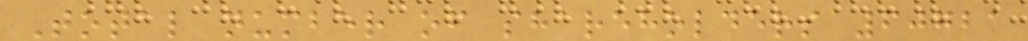Total number of shareholders 60721
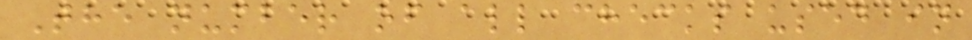The number of all checks used in
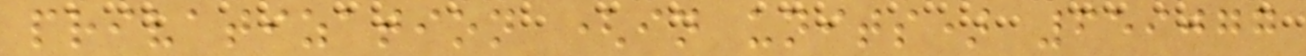privatization (in units) 659077
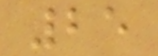25
